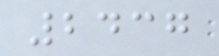2437
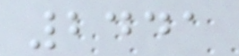2441
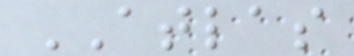ATLAS
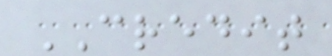CREDIT
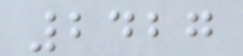2427
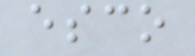esco
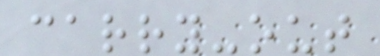carry-out
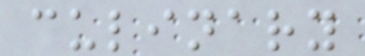culinary
